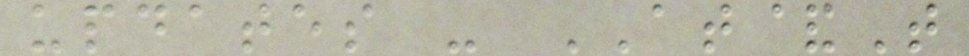updates - AT&T
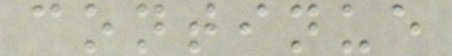continue
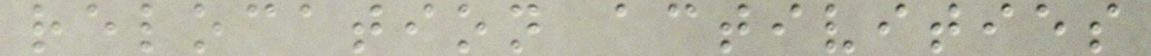relocation activities
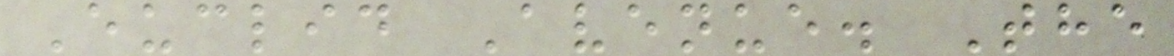Euclid Avenue. The
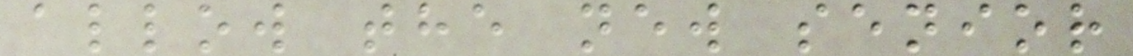allow the new senior
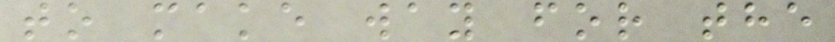to make way for the
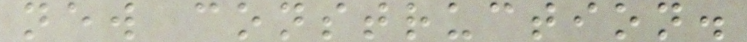new construction.
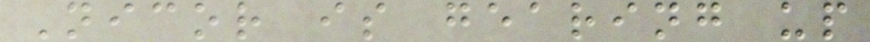Nicor is gearing up
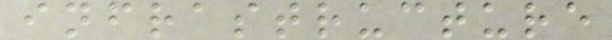infrastructure
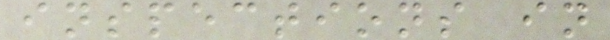inspections in
